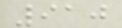910
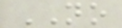NO
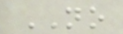NO
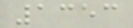1353
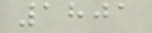1801
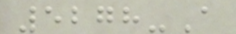5278-A
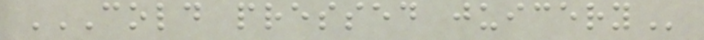COLD PRESSED JUICERY
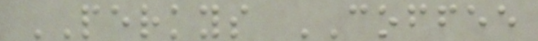PERKYS COFFEE
